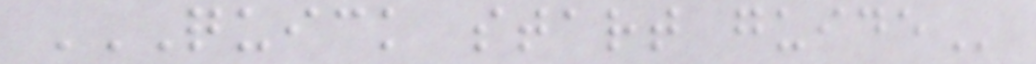QUICK START GUIDE
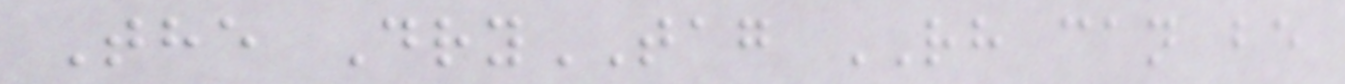The DryTAG RH can be
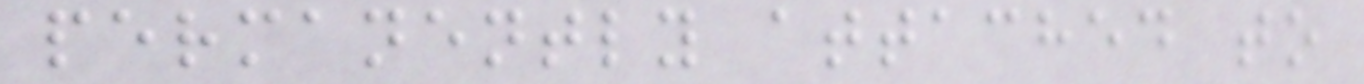permanently attached to
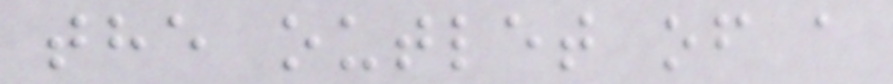the outlet of a
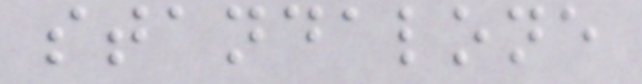standalone
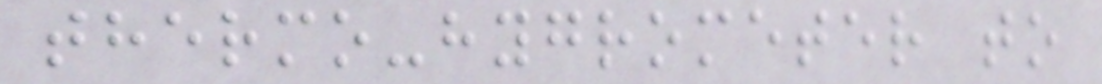thermo-hygrometer to
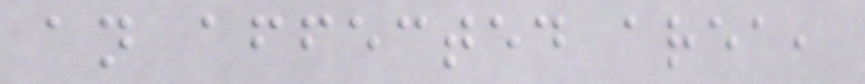an affected area,
